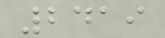2419
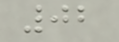02
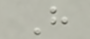H
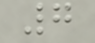7
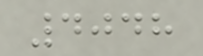4048
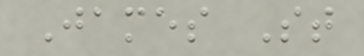James St
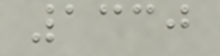1330
